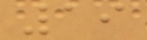19
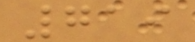719
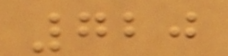720
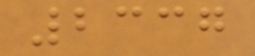2337
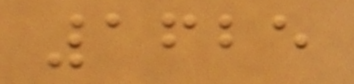1625
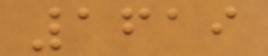1619
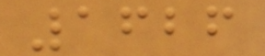1626
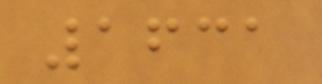1631
